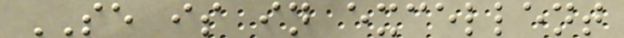SE is in excellent
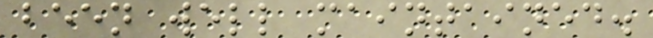been well maintained.
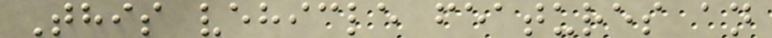This vehicle features an
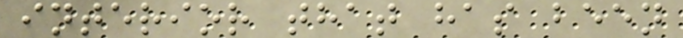interior that has been
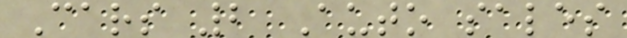Cars 2 Auto sales
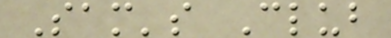Sam's Club
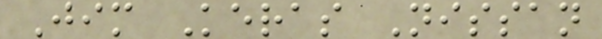Jim Keras Nissan
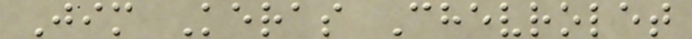Jim Keras Chevrolet
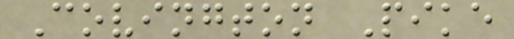Covington Pike
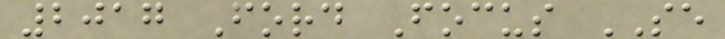2017 Ford Focus SE
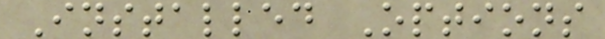Installed Options
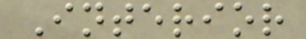Interior
